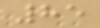85
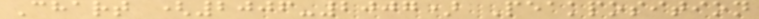Chart (2006-2007) Peakposition
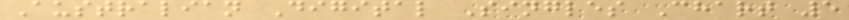Australian Digital Singles Chart 5
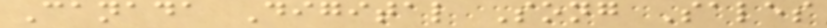Canada Digital Song Sales
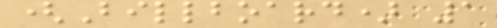(Billboard) 1
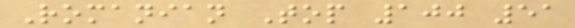Romanian Top 100 51
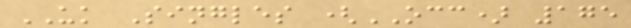UK Singles (OCC) 175
